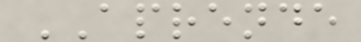APRENDE
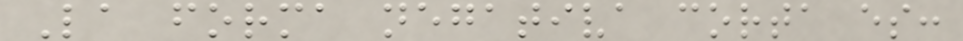La forma negativa corta es:
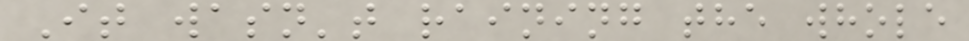It wasn't raining the whole
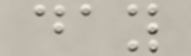day
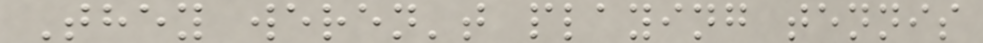They weren't playing tennis
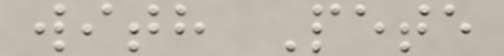with Pete
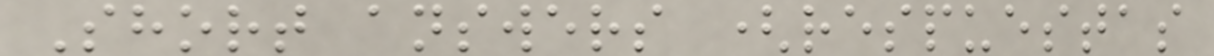Short answers (respuestas
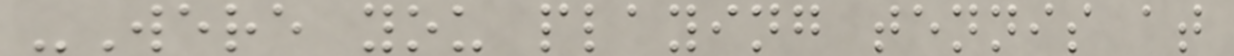-Were you playing tennis at
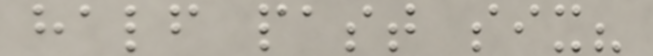half past six?
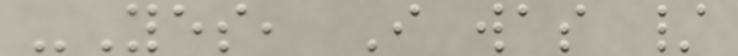-Yes, I was /
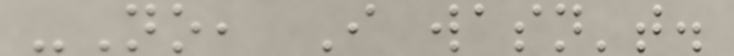-No, I wasn't.
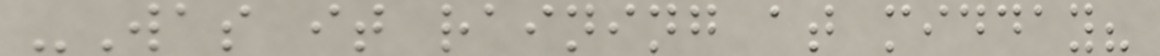-Was it raining at midday?
